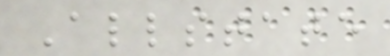Allstate
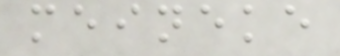meineke
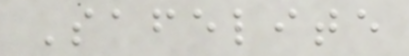Safelite
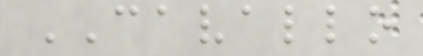CAVALLO
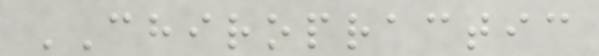CHIROPRACTIC
